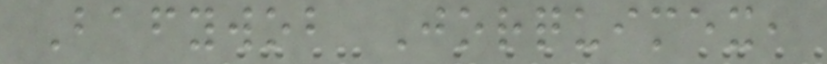Bafywob Jorquimex,
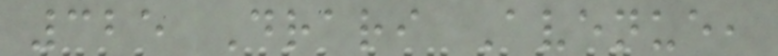325 Drari Avenue,
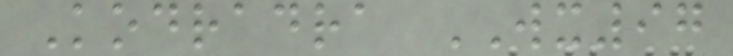Kodradra WX97
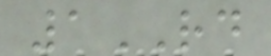1RD
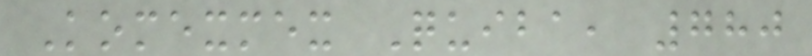Komexmex Quiba, 780
